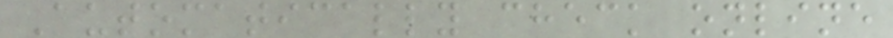Automatically check online
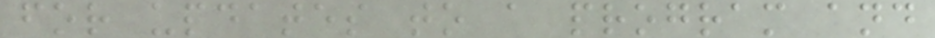for updates to a program and
